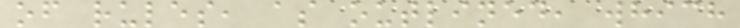of rules, as outlined, which
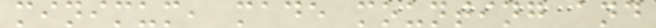minimum, made mounting and
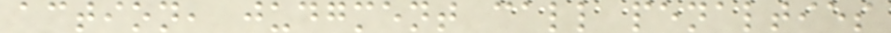action, judgment call penalties
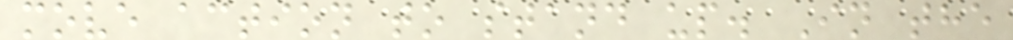move action to stand up. In the
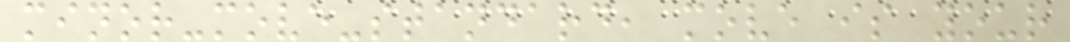minor-move-standard, move is your
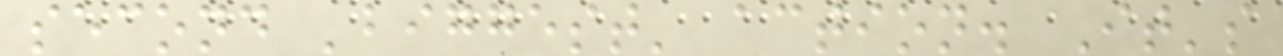second 'biggest' action. It's
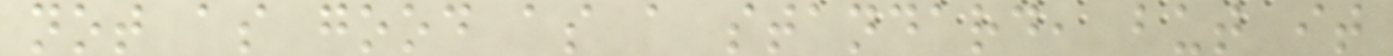not as good as a standard, but it
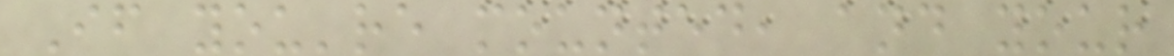If you're mounted, and your
